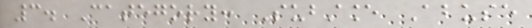3. Category: Substance Abuse
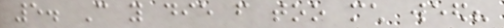5. Can you die from too much weed?
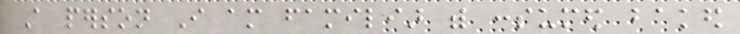A person I am familiar with consumed baked
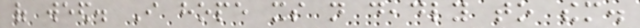of weed. I hope its not deadly to them.
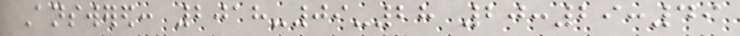Answered: 2018-09-28 20:29:49
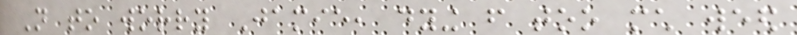Not to worry Jamie, dying from too much weed
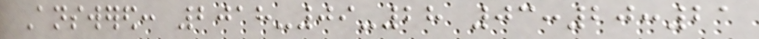Answered: 2018-09-28 03:20:21
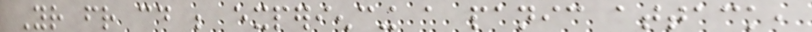Your friend could be experiencing a panic attack,
